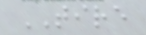TIRE
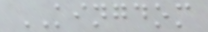KINGDOM
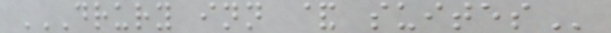DRURY INN & SUITES
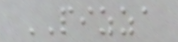PIZZA
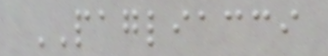PAGLIACCI
